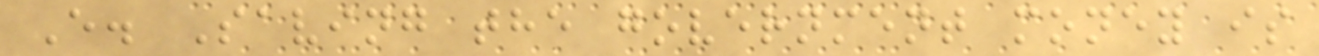E. Saving the government money is
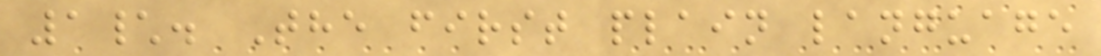1\. The first plain language
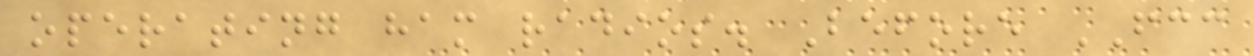operating ham radios. Before FCC
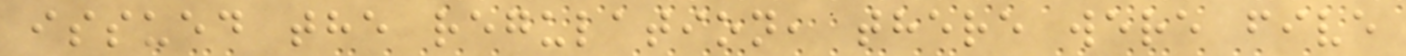issued the regulation, there were five
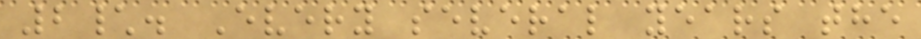2\. Every several years the
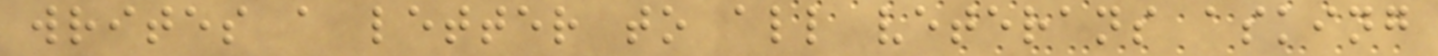writes a letter to all veterans asking
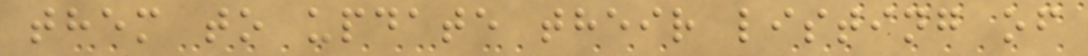them to update their listing of
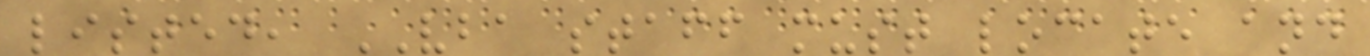listed, VBA staff must locate and
